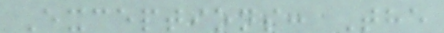Exceptions: The
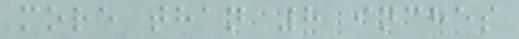more than 8 inches
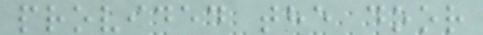provided the door
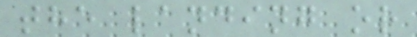the landing or
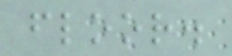floor.
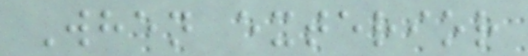When exterior
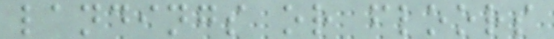landings or floors
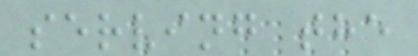serving the
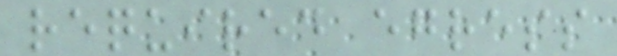required egress
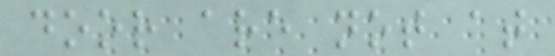door are not at
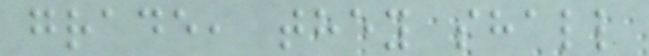grade, they shall
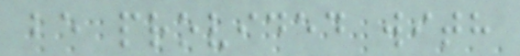be provided with
